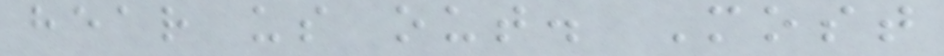hear us out. Most
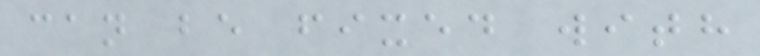can be fixed with
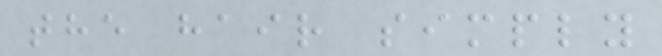the hair simply
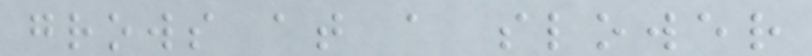grows at a slower
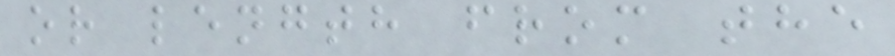or length from the
